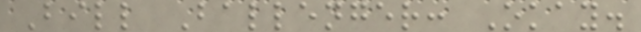Bill Ballenger: Okay.
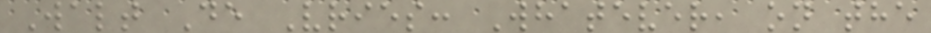Walt De Vries: Whatever, on the
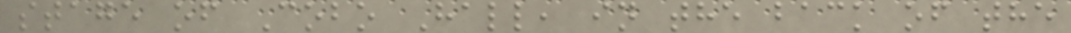stage of Cobo Hall, in the back of the
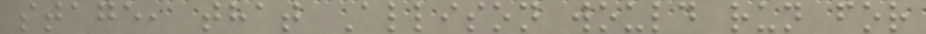stage, that Allison would run for
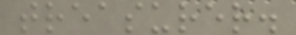treasurer.
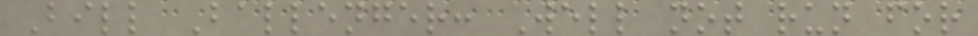Bill Ballenger: Well not run for
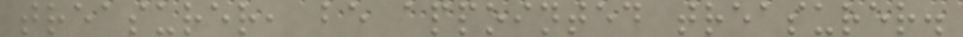treasurer, be appointed treasurer.
